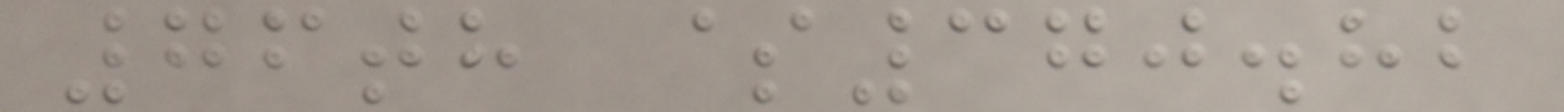76th $370.82
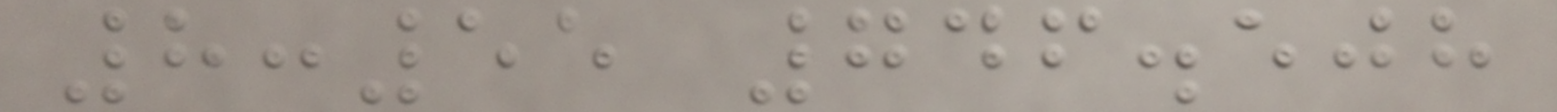8:55 746.508
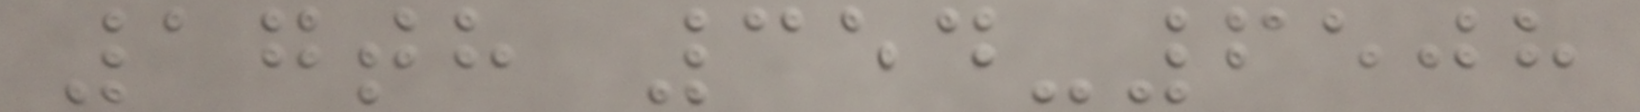17th 354-6508
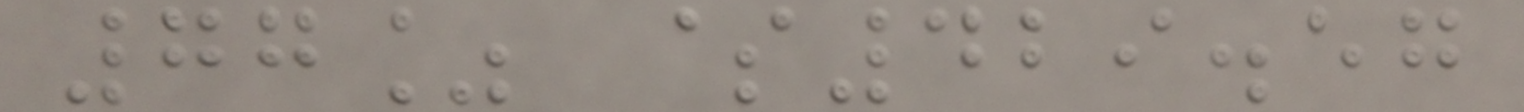77% $429.57
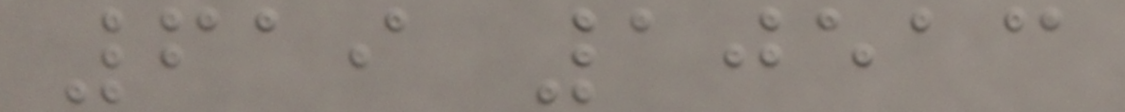619 10513
